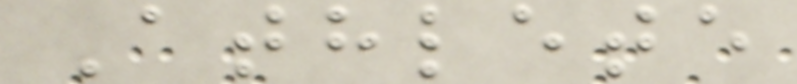Athlete
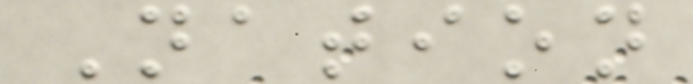Nation
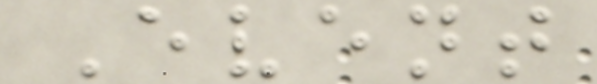Event
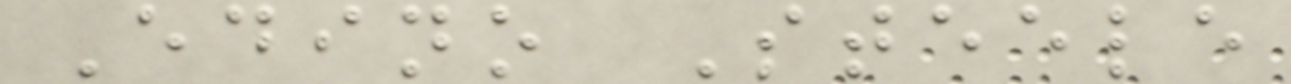Edino Steele
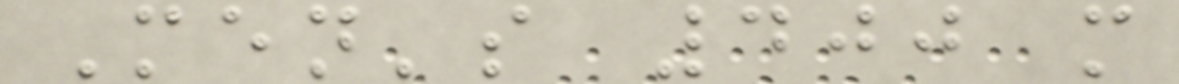Men's 400 m
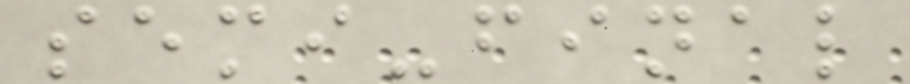semi-final
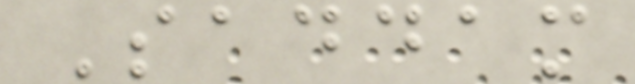Saddam
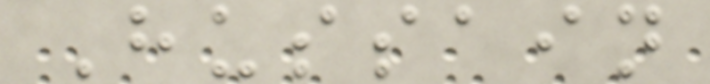Hussain
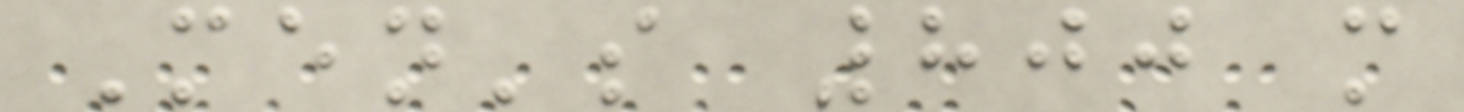Men's 800 m
